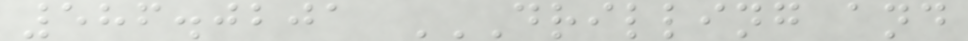586.0201 DRILLING AND
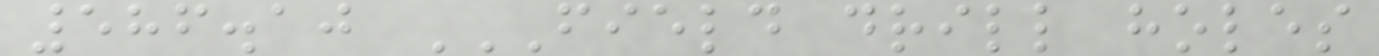586.10 FIELD DRILL HOLES
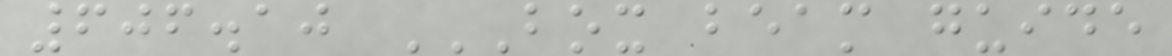606.10 BOX BEAM GUIDE
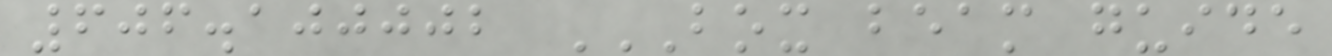606.100002 BOX BEAM GUIDE
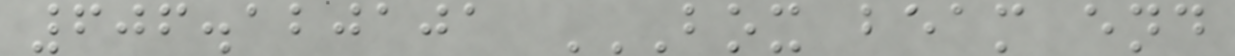606.120101 BOX BEAM END
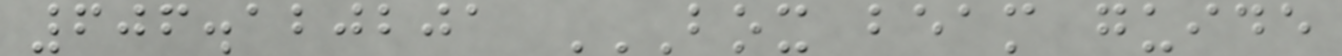606.120201 BOX BEAM GUIDE
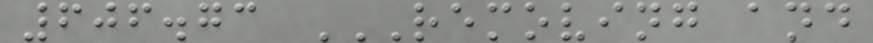606.73 REMOVING AND
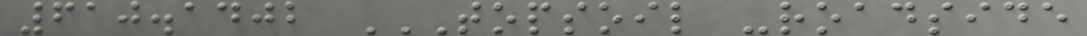610.1402 TOPSOIL -ROADSIDE
